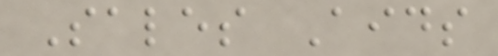Sales Aids
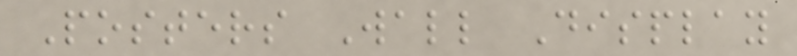Posters Wall Display
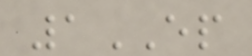1EP
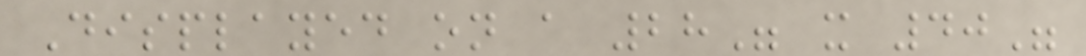Displayed on a 28" x 40"
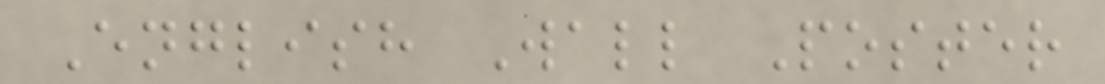English Wall Poster
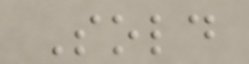Sold
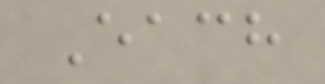Each
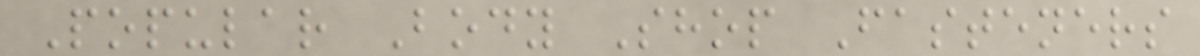Popular Body Shop Fasteners
